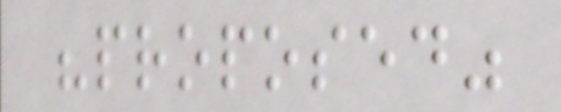"proposed"
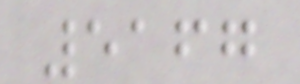5167
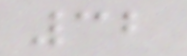32
